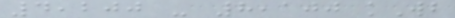4,200 - 8,100 kWb
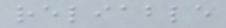reliable
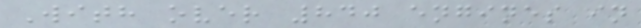With over 840 engines in
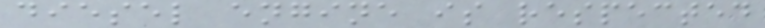diesel engine is respected
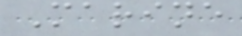Marine
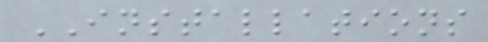INSTALLATIONS
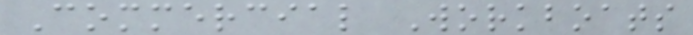Commercial Workboats
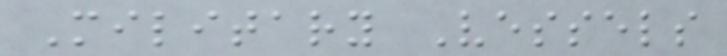Military Vessels
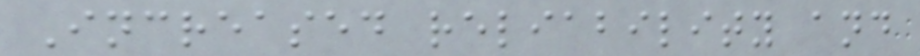Increased reliability and
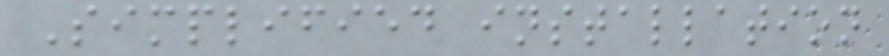Simplified installation
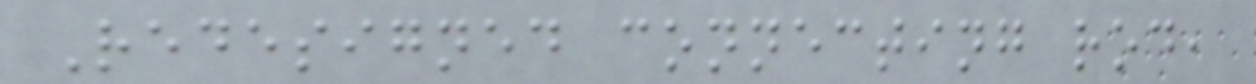Redesigned connecting rod,
